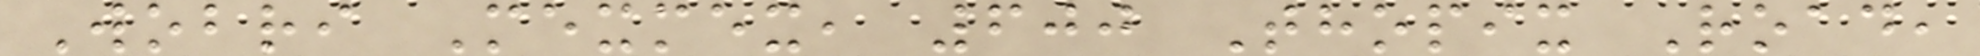Wobri Mexmex, 600 Thopix Road,
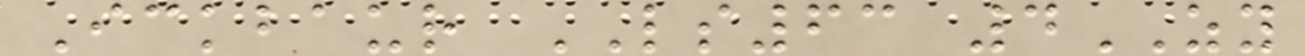Ickbaur LS63 4ZY
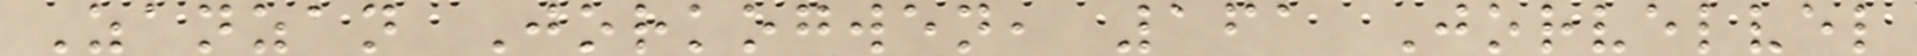Zanzan Jorkogwen, 161 Jorvelvel
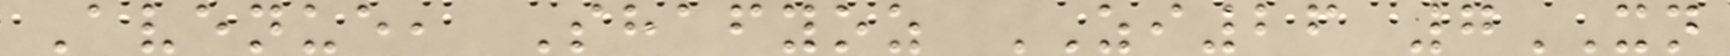Avenue, Shafyoz ZI26 7XN
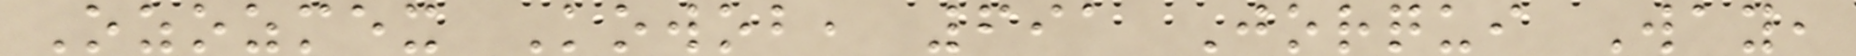Ozozmex Kowob, 691 Jorqui Way,
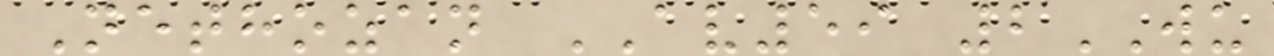Nethozan AV59 2WU
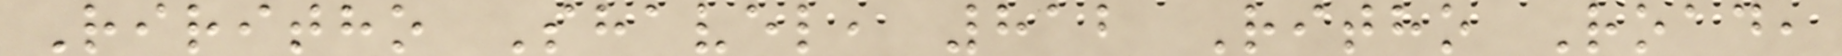Riritho Shavel, 812 Ritho Road,
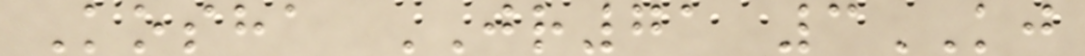Kosha JR71 3KJ
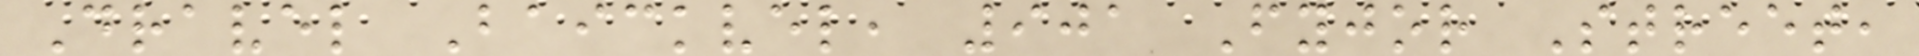Dravel Baickvel, 901 Fyjor Street,
